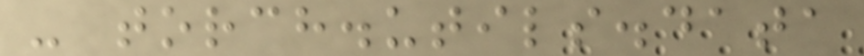- torch.utils.data
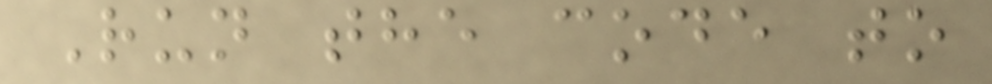Run the code to
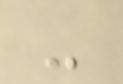-
